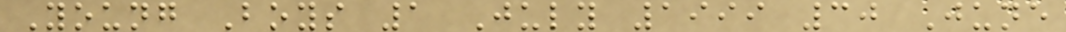Young Boys 1 July 1999 30 June
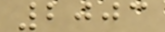2003
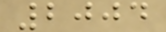2004
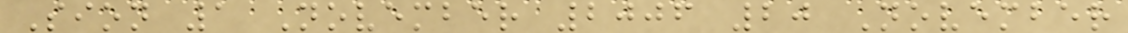Sion 1 November 2006 20 November
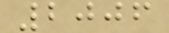2006
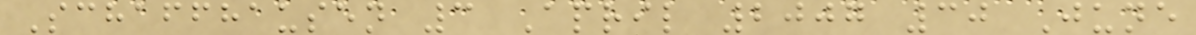Schaffhausen 3 April 2007 30 June
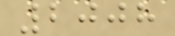2008
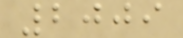2009
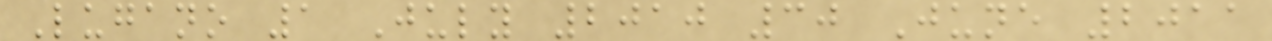Lugano 1 July 2010 30 June 2011
